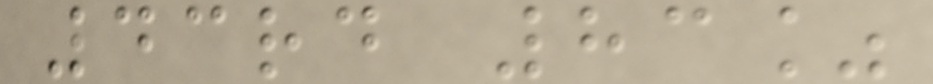43rd 83%
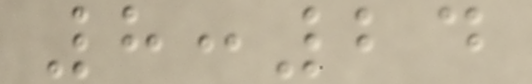8:24
